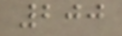200
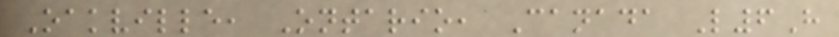Oakville, Ontario, Canada L6H
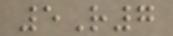5R7
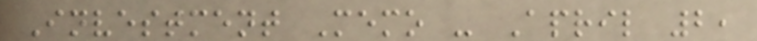Investment Memo - April 2,
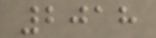2018
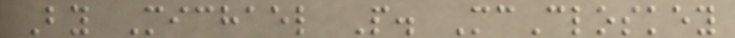By Michael P. McCloskey
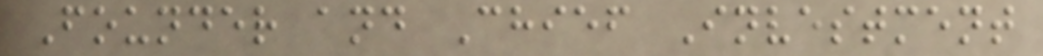Founder and Chief Investment
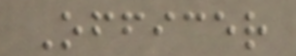Officer
